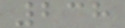238
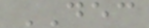DEC
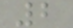2
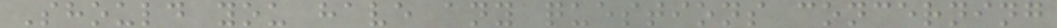Should you have any questions concerning
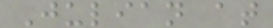Julian at
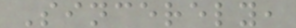Sincerely,
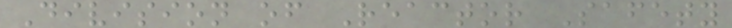Division of Reactor Safety
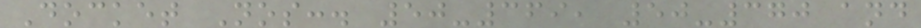Docket Nos:. 50-369, 50-370 and
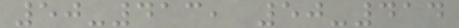50-413, 50-414
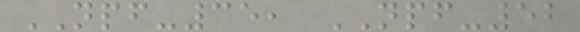NPF-35, NPF-52
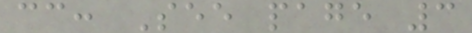cc: See page 3
